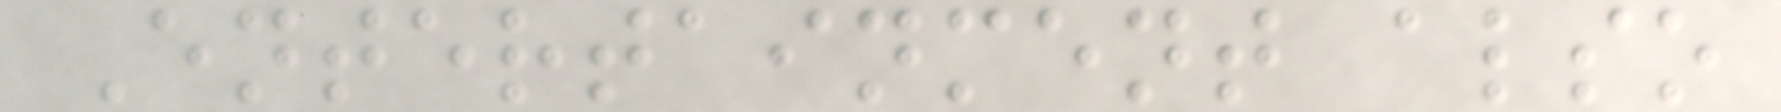Entertainment also
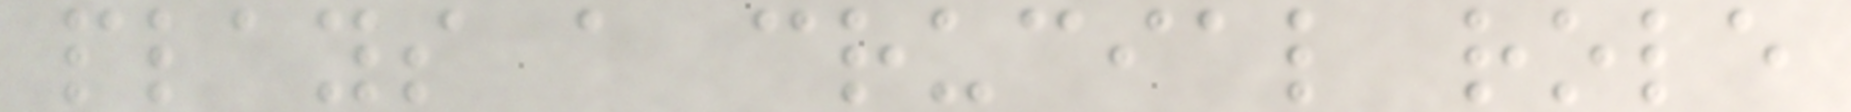plays a crucial role
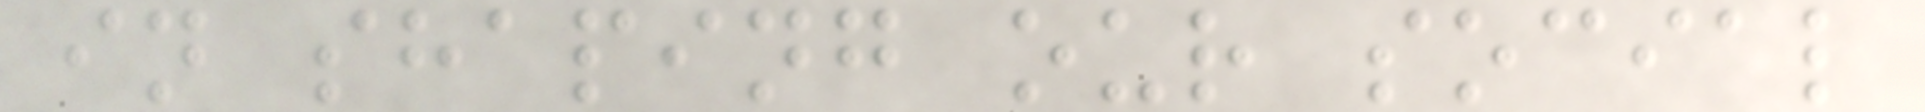in shaping our social
